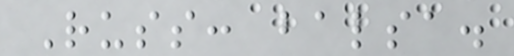Russ: balsa.
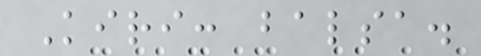Kiri: balsa.
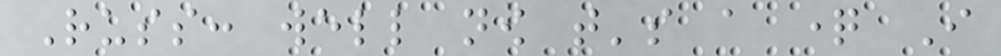Russ: well now that's a question I
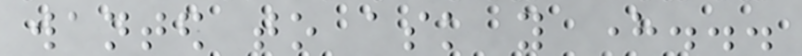wanted to ask you here...
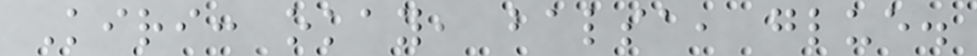Kiri: okay, balsa, glue.
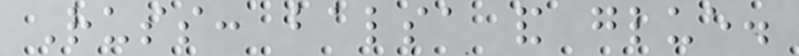Russ: balsa and glue.
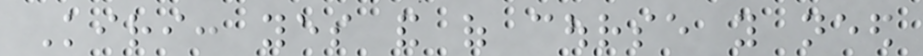Kiri: yes and of course you need
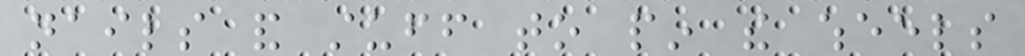nails and stuff to pin the wheels
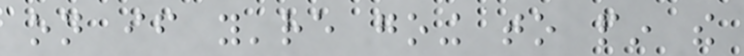on if you're going to pin the
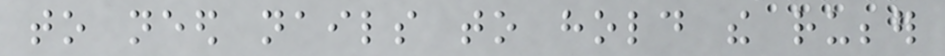to need nails to hold the rubber
